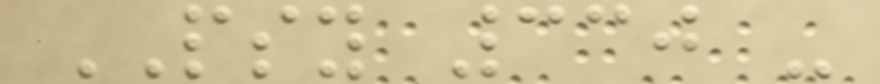PSY 330 -
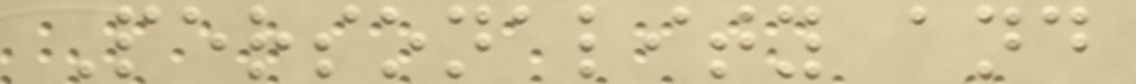Personality and
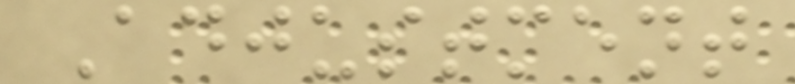Adjustment
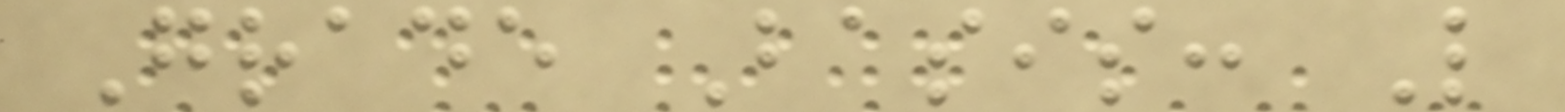Grade Basis: L
